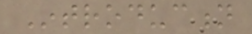Introduction
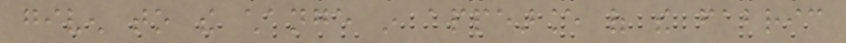given to the change in appearance of the fabric
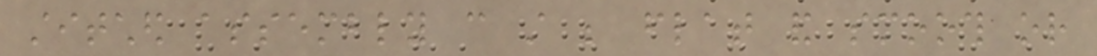stitched assembly can still be flat and smooth or
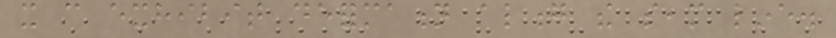it can exhibit deformation along the seam line.
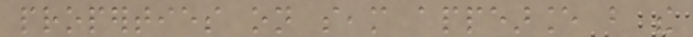properties on seam appearance but the
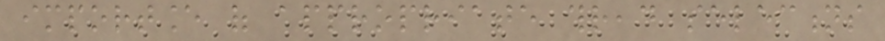importance of appropriate thread selections
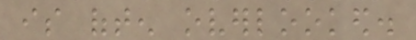is often overlooked.
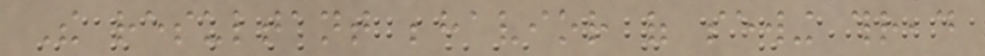The resultant behavior of sewing thread
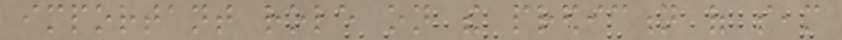important role on the prediction of seam
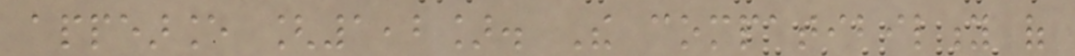appearance [1,2]. The compatibility of
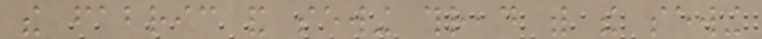the fabric and sewing thread with the sewing
